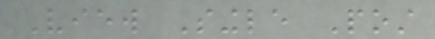View Single Post
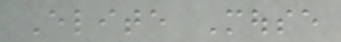Elite Mouse
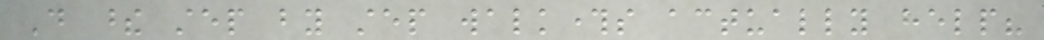Do these step by step walkthroughs actually help?
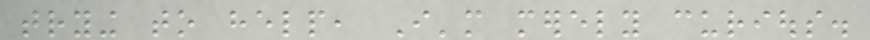trying to help, I'm merely curious.
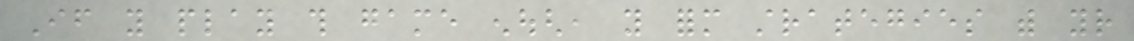If you play this game enough, you form strategies with your
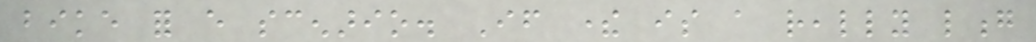bike for every scenario. If there is a really long
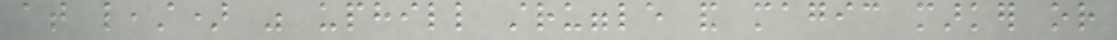at least) was uphill struggle and magic marker or
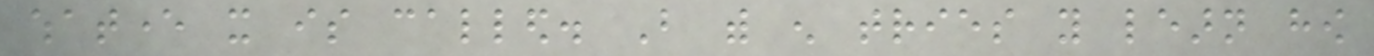whatever it is called. But with enough tries you learn how
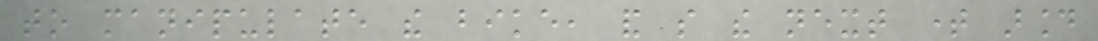to manipulate the bike, and so the next time around
